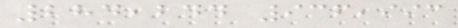284,244 936,993
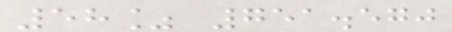58% 751.570
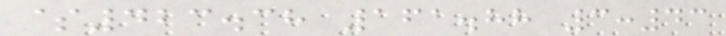$423.38 161.88 3:43
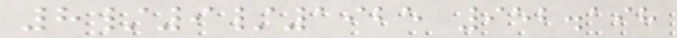8/9/1925 952.198
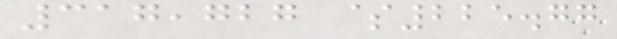317,727 $225.77
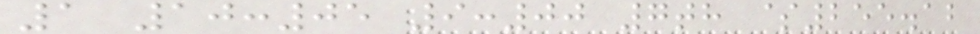1 10:05 9:00 7th $255.12
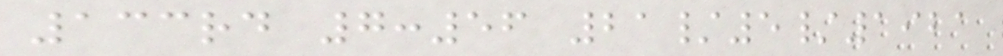133rd 7:56 21/5/1921
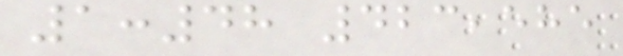1:48 423,585
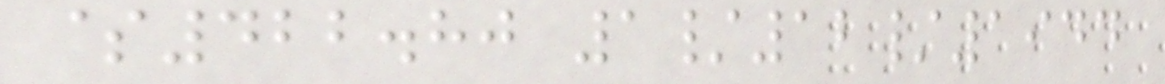$422.80 1/12/1944
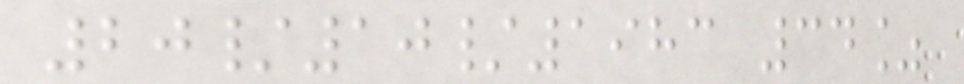20/10/1983 34%
